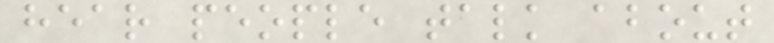hear people talk about
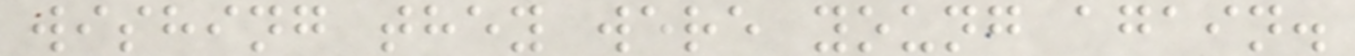wishing they were young again.
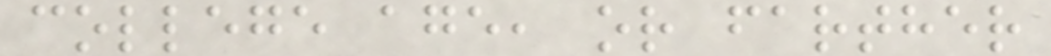college age, or farther
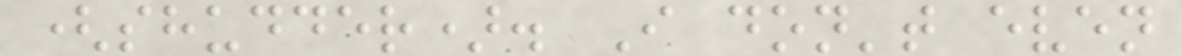(shudder). I don't even
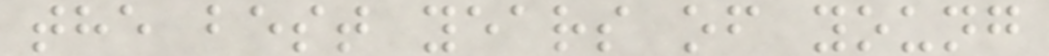the best years of young
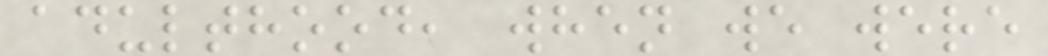adulthood, when we were
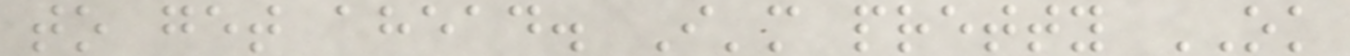to get ahead. I'm pretty OK
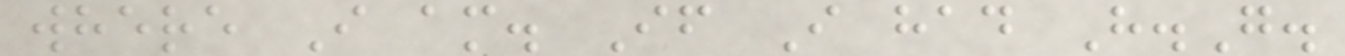where I am. If I had H.G.
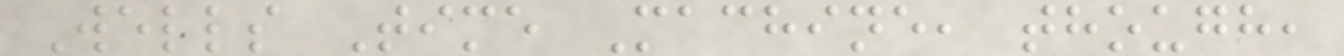Wells Time Machine, though,
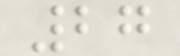27
